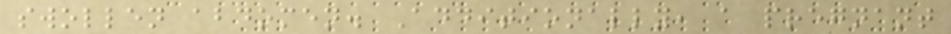swollen abdomen. Additionally, a pregnant
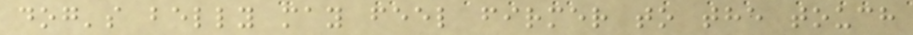dog's belly may feel firmer to the touch
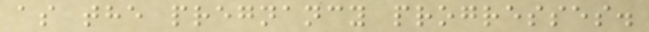as the pregnancy progresses.
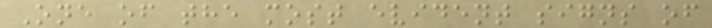One of the most evident signs of
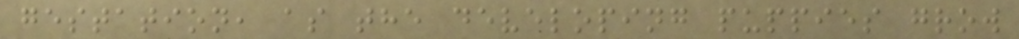gestation, as the developing puppies grow
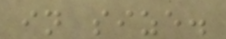in size.
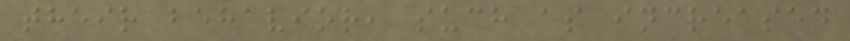their behavior, such as increased
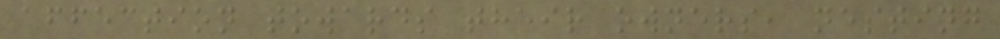affection towards their owners, nesting
